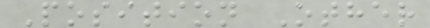Position Other
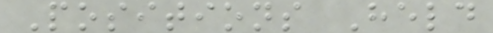Positions Held
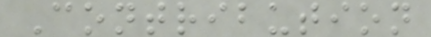Contribution
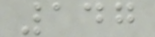147
